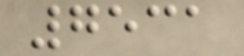7531
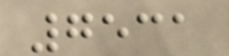7531
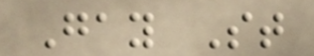Gay St
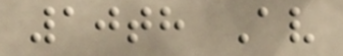10th Av
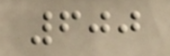600
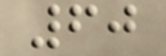60
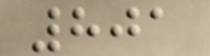801
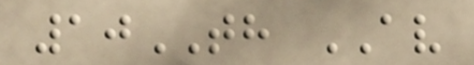10TH AV
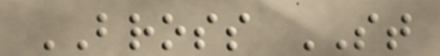BROSS ST
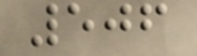506
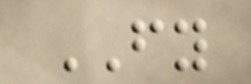FY
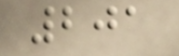201
